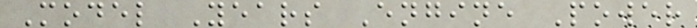Model Years Engine Power
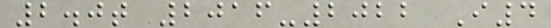2.0t 2016-2022 I4
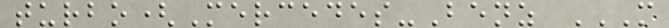turbo(Mercedes-Benz M
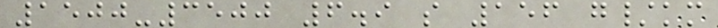1500-3500 6.9 s 156 g/km
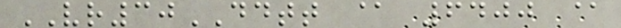VR30DDTT @ 6400 @
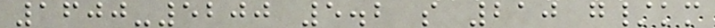1600-5200 5.2 s 210 g/km
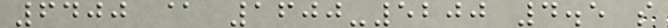6400 @ 1600-5200 4.5 s
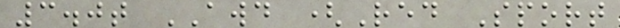3.0t AWD (Red Sport
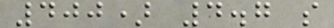400) 4.7 s
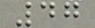47
